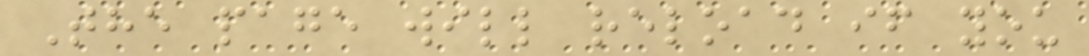The page will reload if you
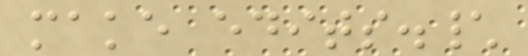make edits.\
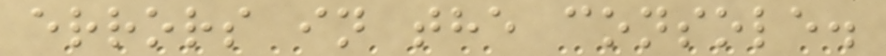errors in the console.
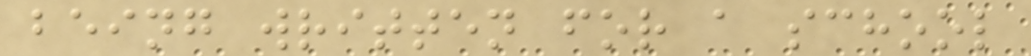being written for a school
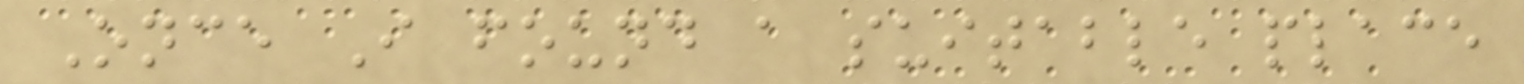Once I found a suitable place
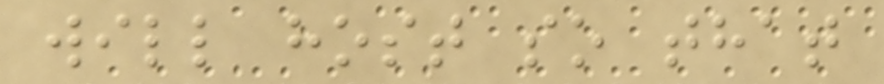will host so that
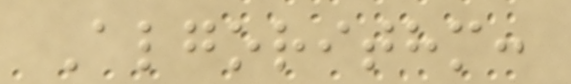Algorithm:
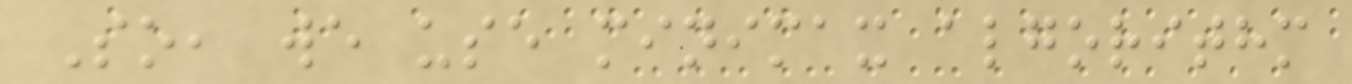So, we use minimax algorithm
